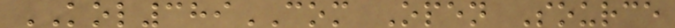KOL389COM Open Source
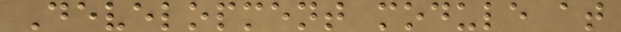Development module at
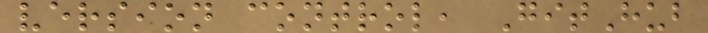version control, GitHub
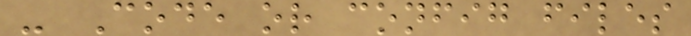- Code or config files
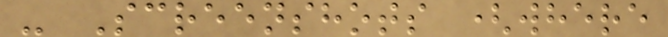- Screenshots (where
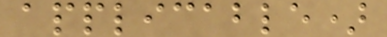applicable)
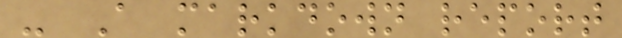- A markdown report
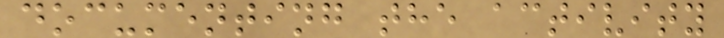documenting the activity
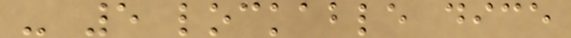- 5 lockable dice
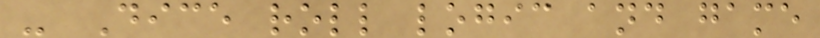- Dice roll logic and game
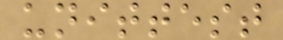unittest
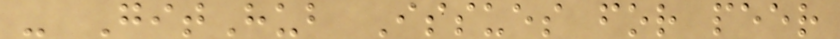- GitHub Issues for peer
